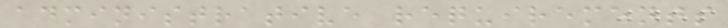administrative requirements
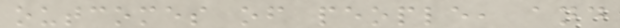outcomes of people, and
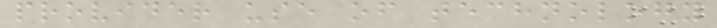provider use of technology
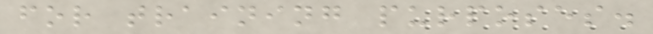for training purposes.
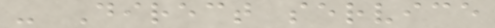- Direct service
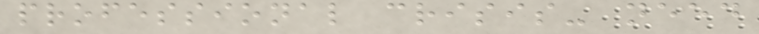professional crisis- need
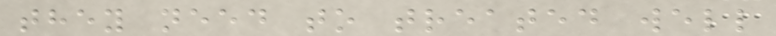they need to treated well
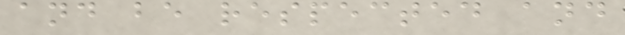and be respected and
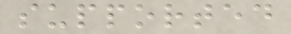supported
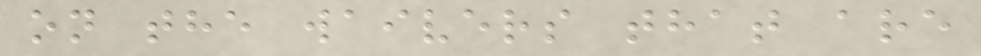on the waivers that are
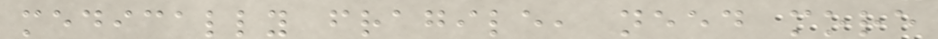medically fragile, need more
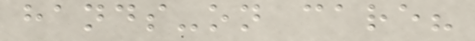hands-on care?
